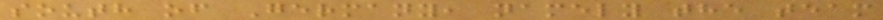south of Germany, namely the team
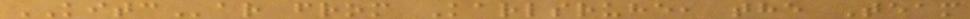KITCar from Karlsruhe, the Team
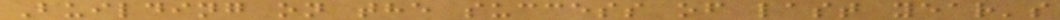Building on the success of last year's
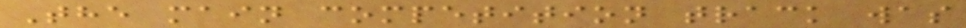The main competition track was
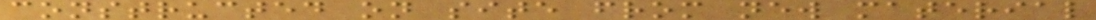constructed on site from new material
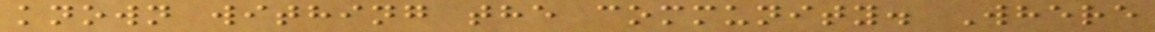known withing the community. Where
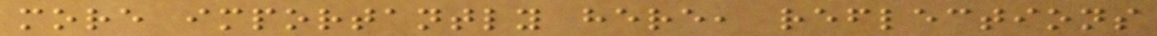more importantly here, reflections
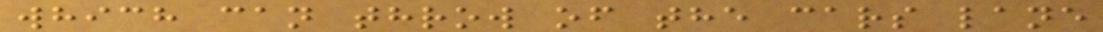which can throw of the cars lane
